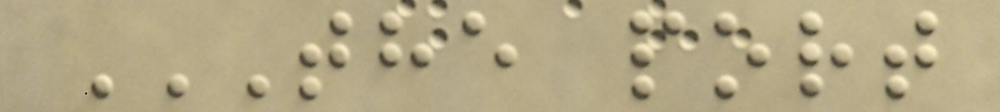THE PORT
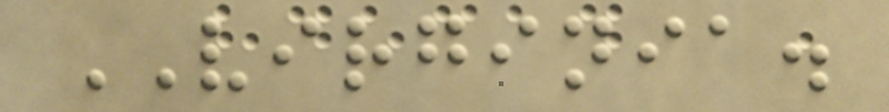VIRGINIA.
